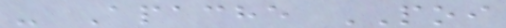- Apache POI
